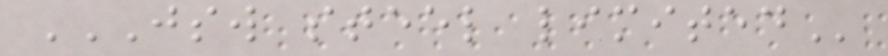JSW STEEL LIMITED
